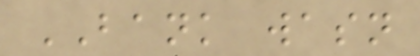BANK wasn
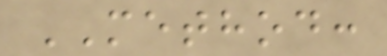METHOD:
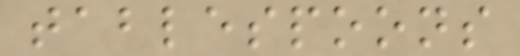tablespoons
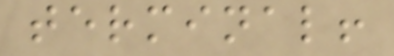terminal!
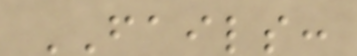FAILS:
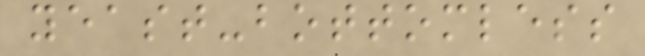yeast-bottomless
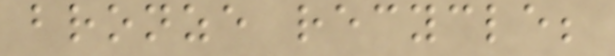bronze recycle;
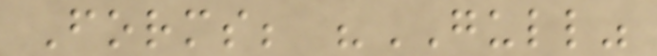Forms; "GULL"
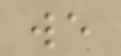we
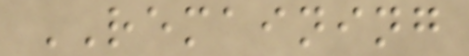REMAINING
